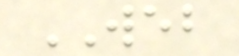WEB
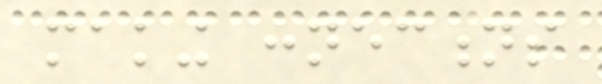making connections
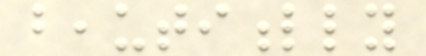beautifully
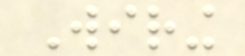Wiring
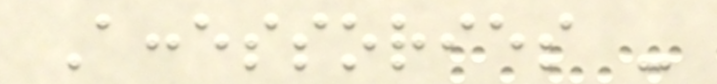Accessories -
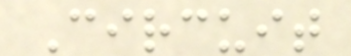Circuit
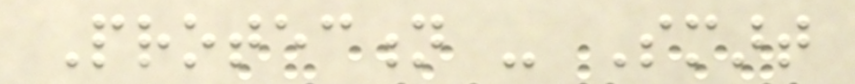Protection - Smart
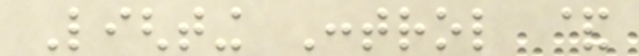Lighting Control &
